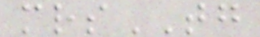mrsTG
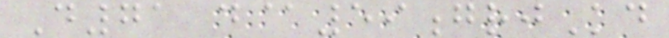D71 d@59grjKd
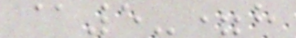@5-=h
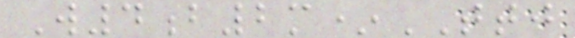W4b2m*TTJ
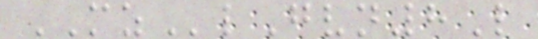MZlGvn8L
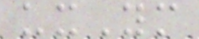uxYm
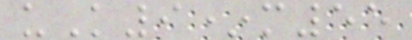uK9*m55
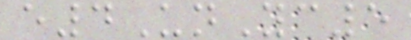e4UnYc5
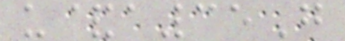u&a35G
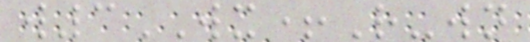w3WX+R-wn
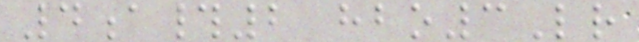4a#2 hbo3Lr
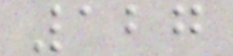127
